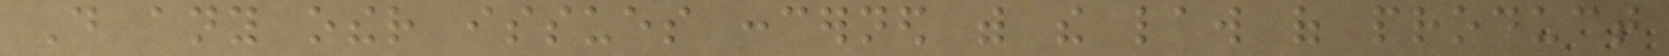Do any other issues concerned with the law of product
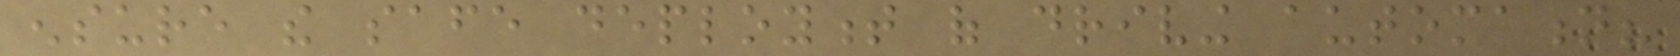ensure the safe deployment of driving automation?
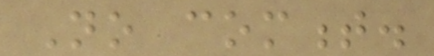No comment.
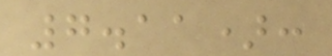7.11):
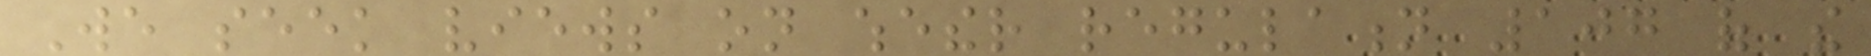We seek views on whether regulation 107 of the
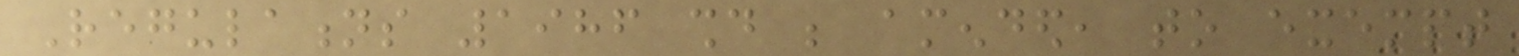Regulations 1986 should be amended, to exempt
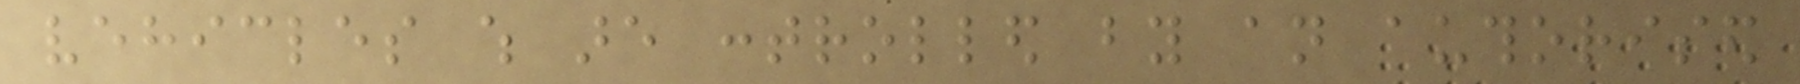vehicles which are controlled by an authorised
